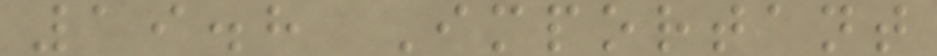19.8 Important
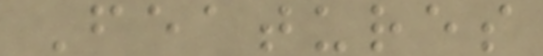Features
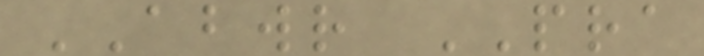ABWR PRA
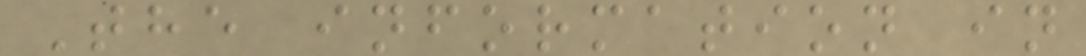The information in
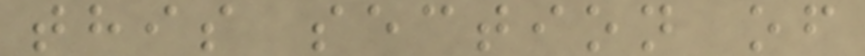this section of
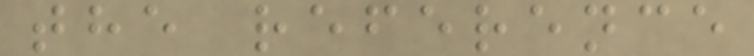the reference
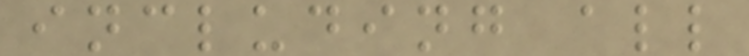including all
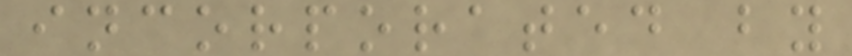incorporated by
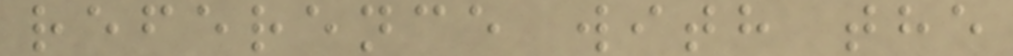reference with the
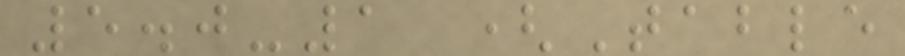5.0-1 (Table
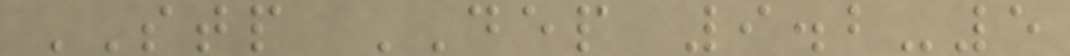STP DEP 9.2-5
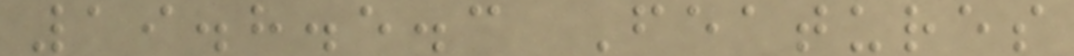19.8.5.3 Features
